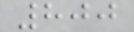800
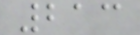213
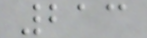213
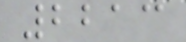2213
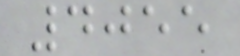4055
